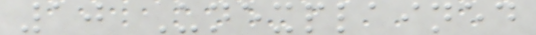10 Unexplained
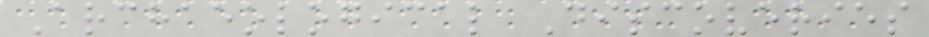Archaeological Discoveries
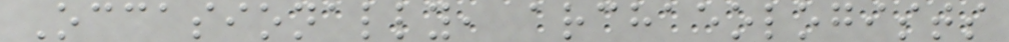Occasionally, archaeologists
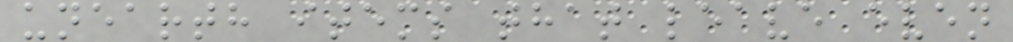unearth items that leave even
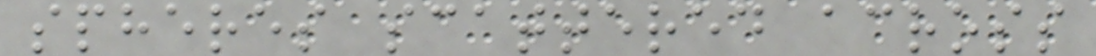spheres scattered across
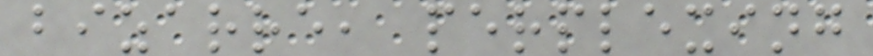bizarre, perplexing
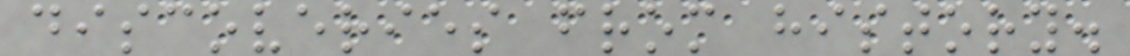discoveries from history.
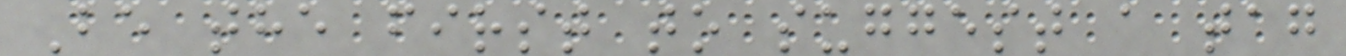Be the first to suggest a tag
